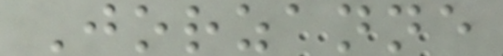Jorzanne
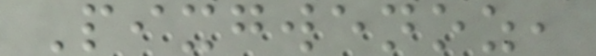Pixgwenoz,
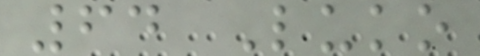64 Luko
